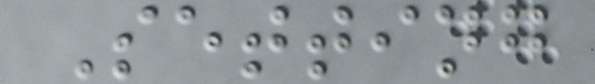Setting
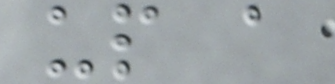up a
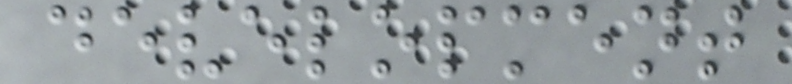development
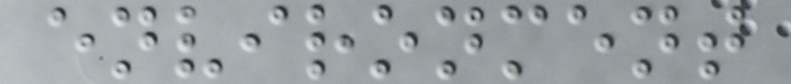environment
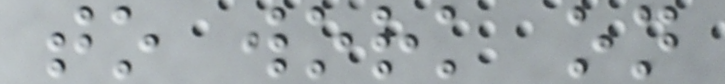to work on
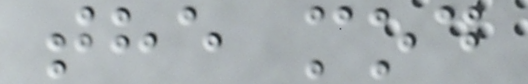the mod
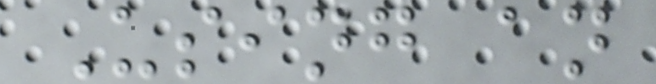Using an
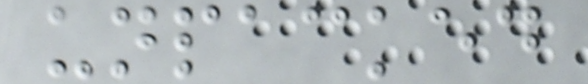unpacked
